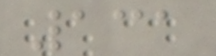131
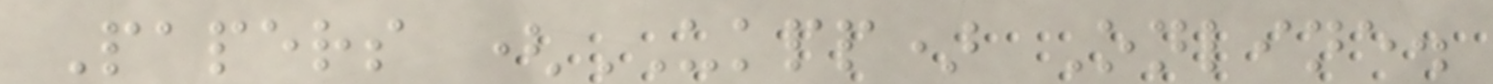Papers (UKPP) Online.
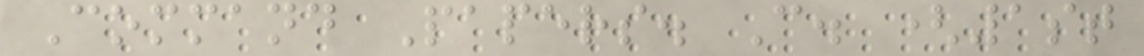Command Papers. C. (1st
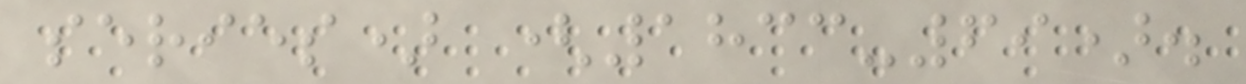series) (1833-69).
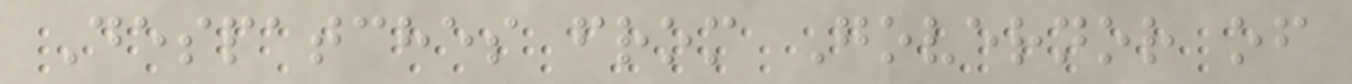Despatches from Governor of
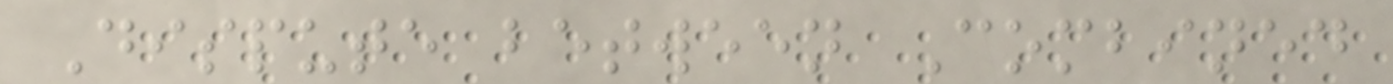Dispute between Combined
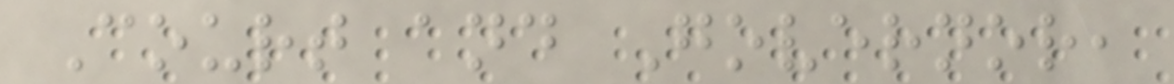Court and Governor,
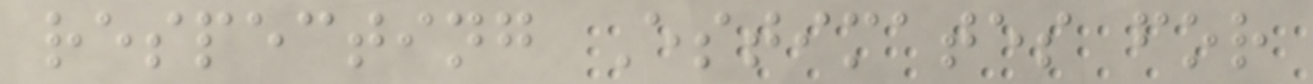respecting Estimates for
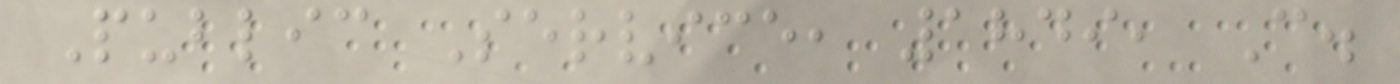Public Service, 1849, C.
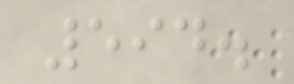594.
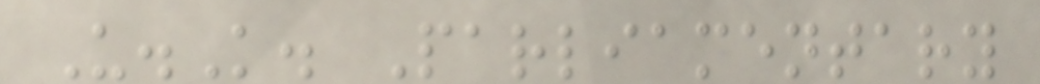U.K. Parliamentary
